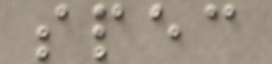spec
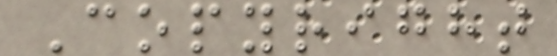Copyright
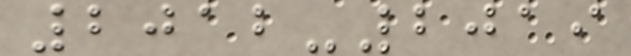2012-2019
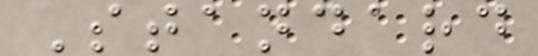Standard
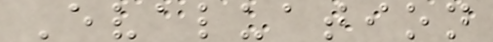Evaluation
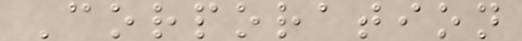Corporation
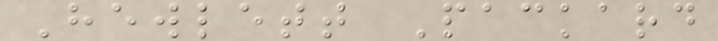Hewlett Packard
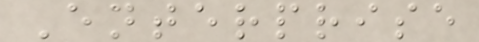Enterprise
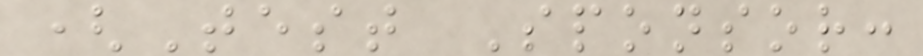(Test Sponsor:
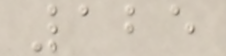125
